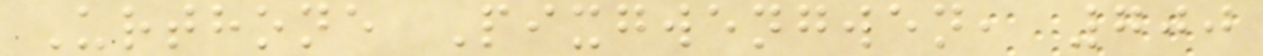Urthone Pixgwengwen, 700
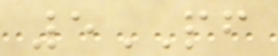5PF
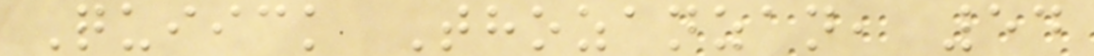Quiick Thozanzan, 54
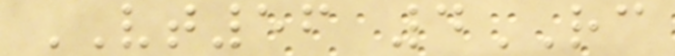VT56 4RC
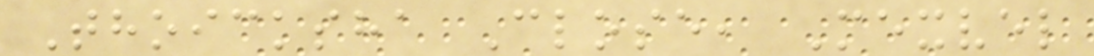Thoicksha Close, Mexvel
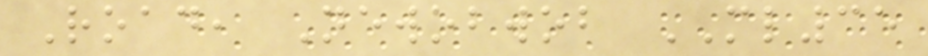Road, Newobwob ML35
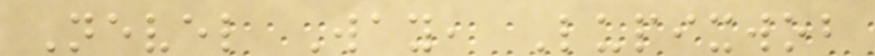Nevel Way, Lupixwob
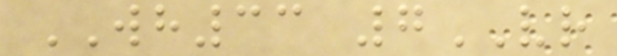WH33 7VR
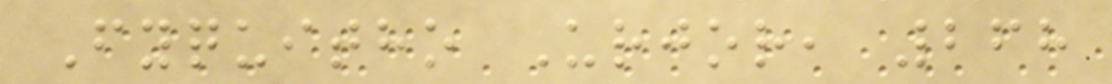Fyquitho Urjor, 268
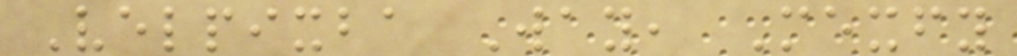Velpixba Way, Mexfy
